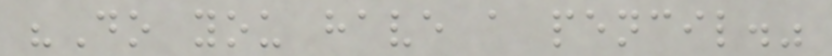"Do you have a pencil."
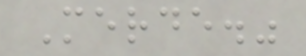Merde."
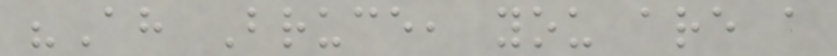"Ah Bruce, you are a
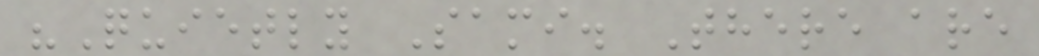"Quietly Sami. There are
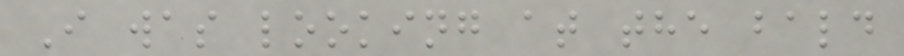I was looking at the bald
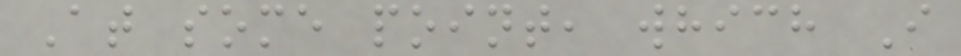At some point, which I
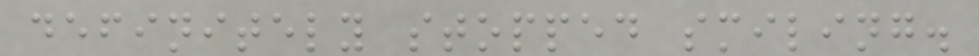definitely stopped smiling.
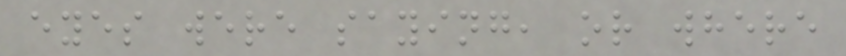eyes were saying, or where
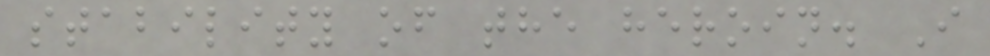stability of the heroin. I
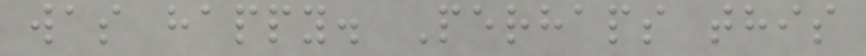was happy. Perhaps this
